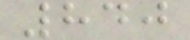840
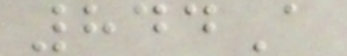844A
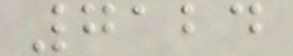7124
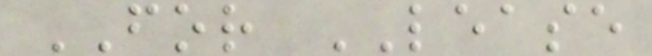FOR LEASE
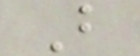B
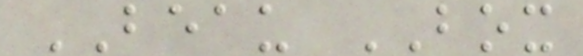BEAU BOX
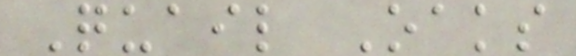Quail Oaks
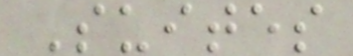Suites
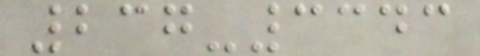237-3343
